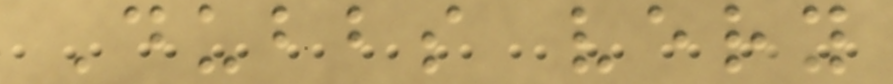Dubbs very
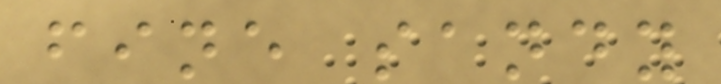fine sandy
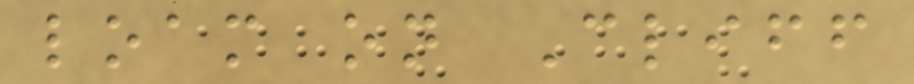loam on Cliff
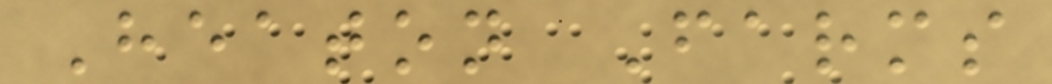Heaton Farms
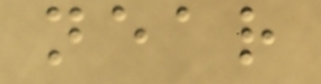near
